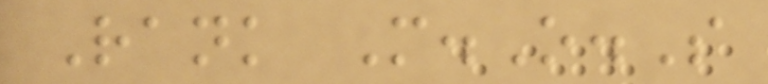Rank M.O.S
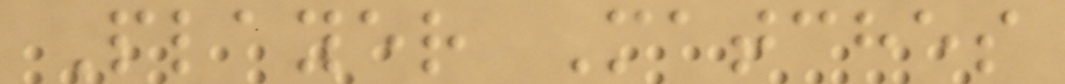Player Matches
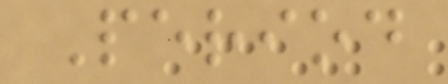Period
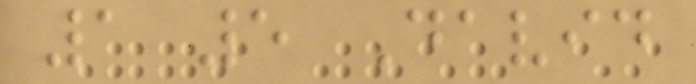1 5 David
